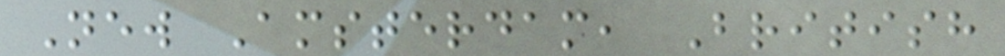New Amsterdam, British
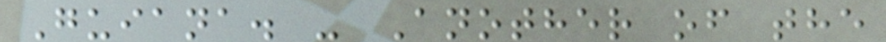Guiana. - Another of the
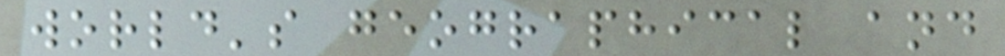world's geographical and
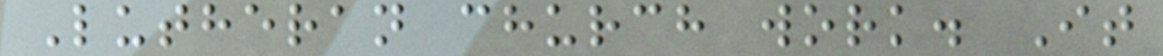Lutheran church work. It
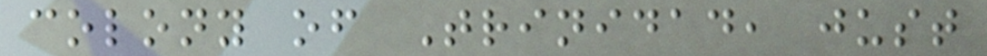colony of Trinidad, just
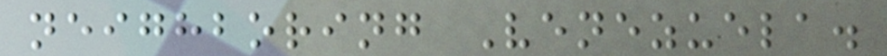neighboring Venezuela.
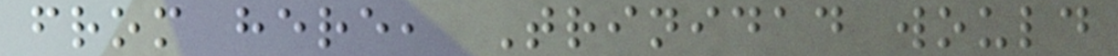from here, Trinidad would
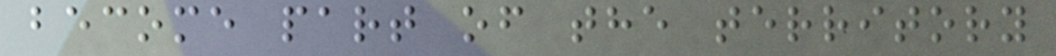become part of the territory
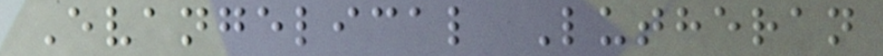Evangelical Lutheran
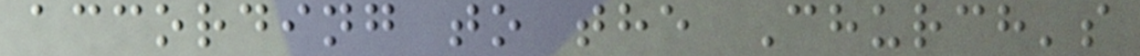according to the Church's
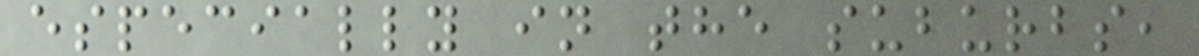especially in the suburbs,
